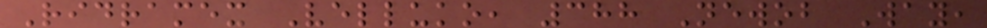Ridramex Velluko, 388 Newob Way,
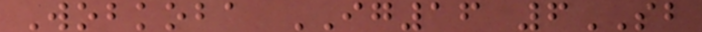Wobkoba IG16 6SB
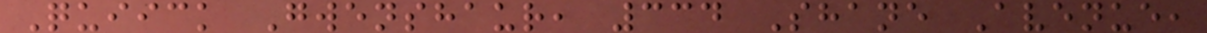Quiick Gwenshaur, 334 Shane Avenue,
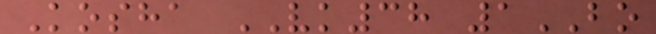Kosha VK38 1BO
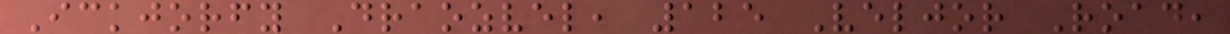Ickjorfy Draozvel, 125 Veljor Road,
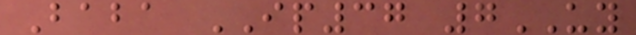Baba IP37 7UY
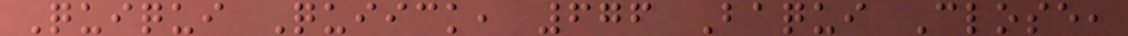Quiqui Quiick, 676 Baqui Close,
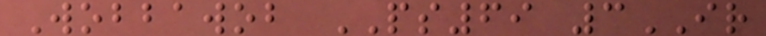Wobbawob PS69 3IR
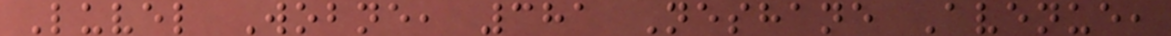Luvel Wobne, 381 Neshane Avenue,
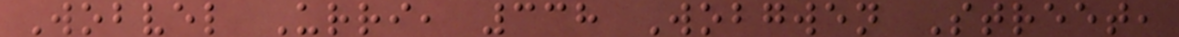Wobvel Urri, 338 Wobgwen Street,
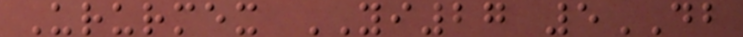Ururmex YI27 5DB
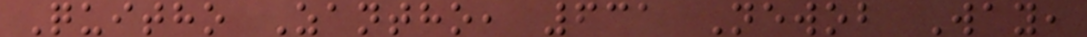Quitho Zantho, 631 Newob Way,
